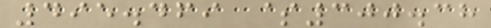495.469 $300.38
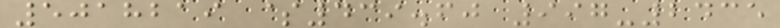5018219 $439.60 997-2435
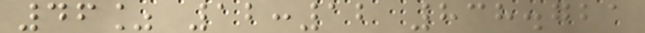46% 12:12 838.721
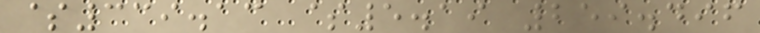$339.13 $5.19 259.496
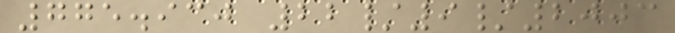775.930 22/9/2003
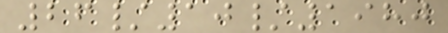26/10/1980
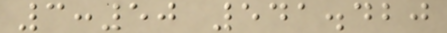3:50 541.420
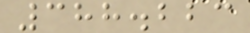388.223
